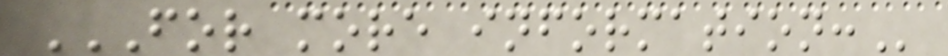FOR MORE INFORMATION:
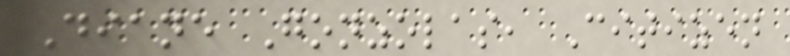Diane Gonzolas, Citizen
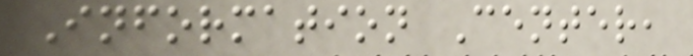Information Center,
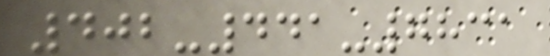402-441-7831
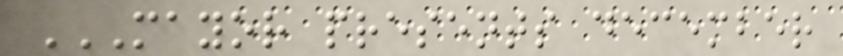MAYOR PRESENTS DECEMBER
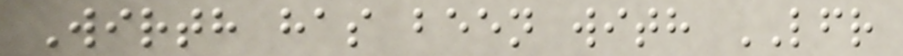Wirth has been with LFR
